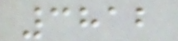3812
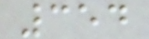354
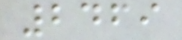2469
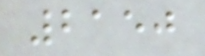2150
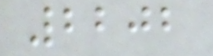2202
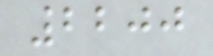2200
